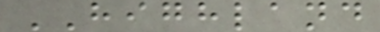HIGHLAND
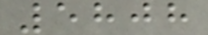5808
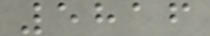5816
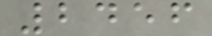2456
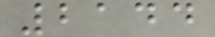2144
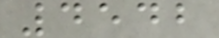4542
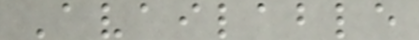Available
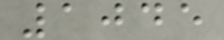1045
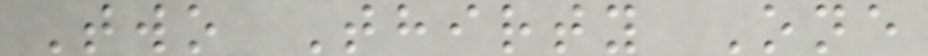Two Thirty One
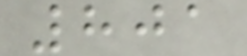801
